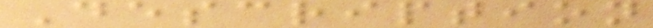Description
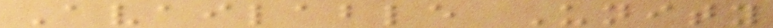Available Unity
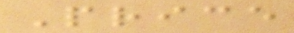Price
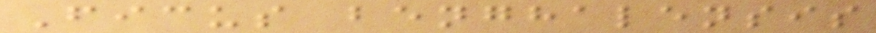Ficus benghalensis
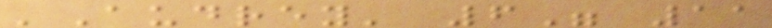'Audrey' 6" 11
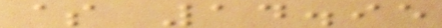$ 14.95
